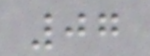07
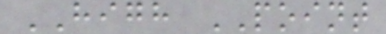HIGH POINT
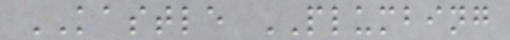KASTLE PLUMBING
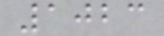1023
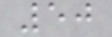50
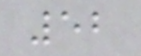52
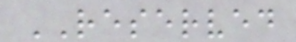RESERVED
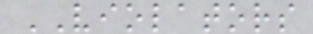VIOLATORS
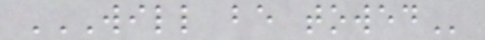WILL BE TOWED
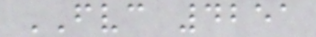FVC 4251
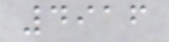4916
